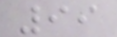99
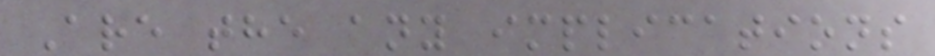Are the any implications
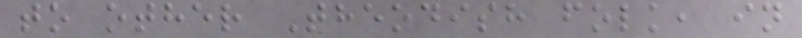to other Theodish folk, in
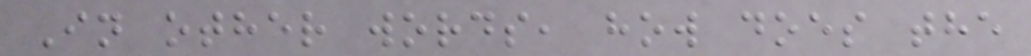In other words, how does the
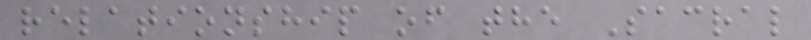relationship of the Sacral
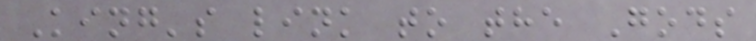King's link to the Gods
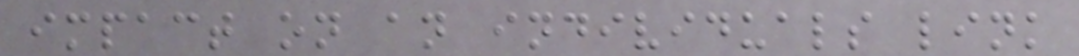impact on an individuals link
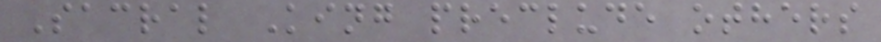Sacral King preclude others
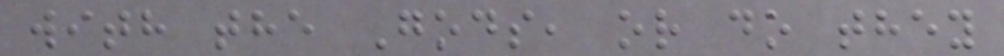with the Gods, or do they
